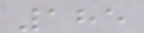185
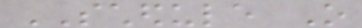SCHEDULE O
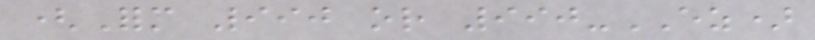(Form 990 or 990-EZ)
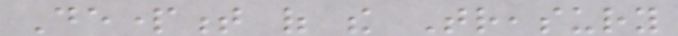Department of the Treasury
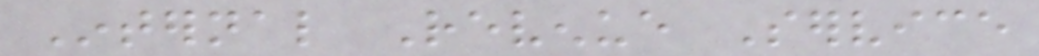Internal Revenue Service
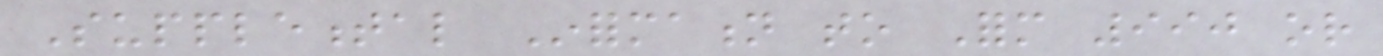Supplemental Information to Form 990 or
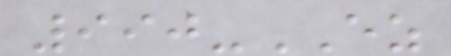990-EZ
